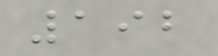192
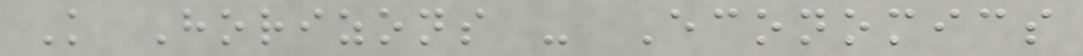Knowledge Horizons - Economics
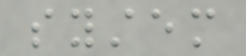system
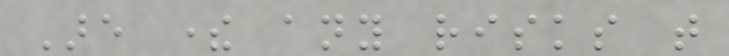Are there any risks that
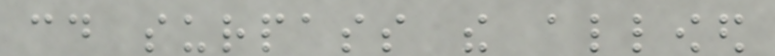could surpass the allowed
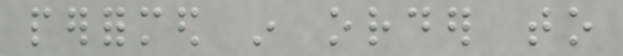performed in order to
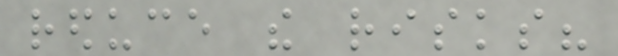reduce the risks?
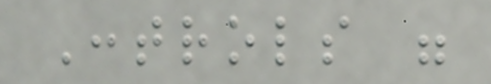Controls were
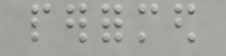performed
